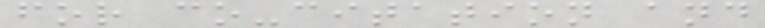for co-citation and
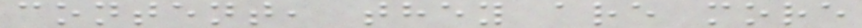content, they are more
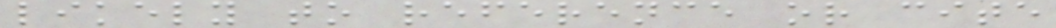likely to reference or cite
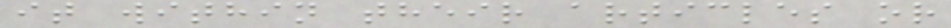it within their articles or
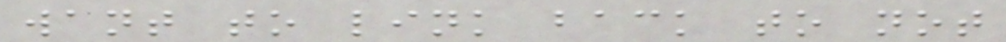want to link back to not
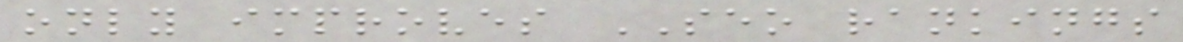only improves SEO rankings
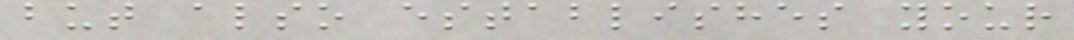but also establishes your
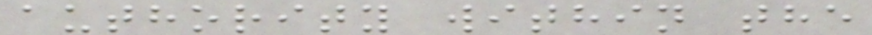authority within the
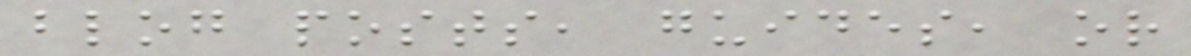blog posts, guides, or
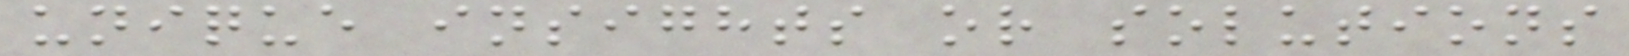unique insights or solutions
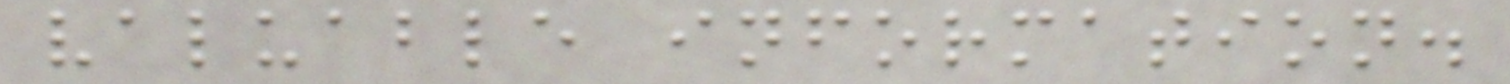valuable information.
